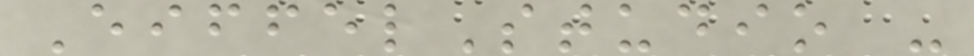EiffelStudio -
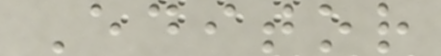Editor
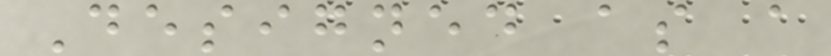Designed as a
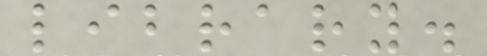library.
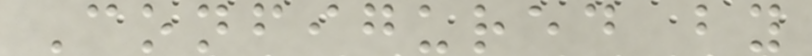Configured by
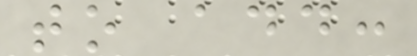to add:
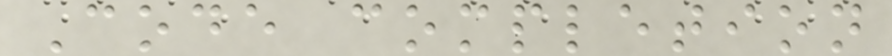Code completion
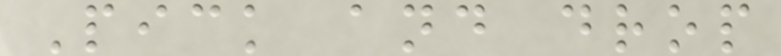Pick and drop
